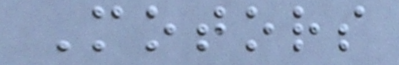Motors
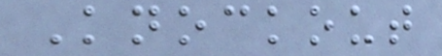Knockout
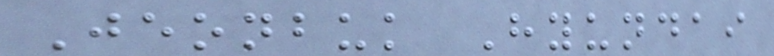Jeonbuk Hyundai
